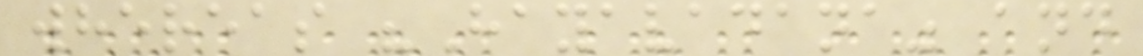whereas "Hayavadana" and
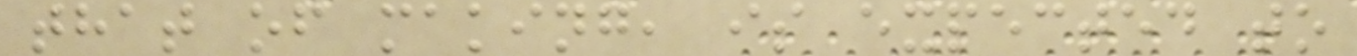that of making, is expected to
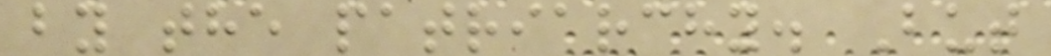by the patriarchy. But
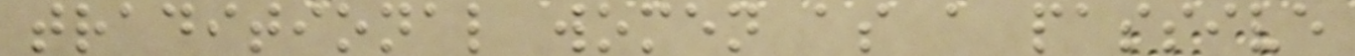traditional women as a passive
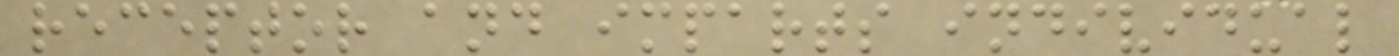receptor and imparts individual
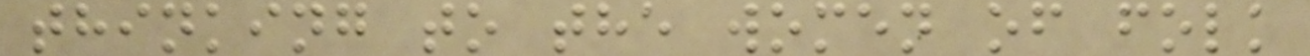thinking to the women of folk
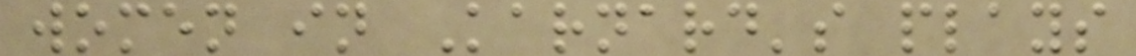women in Karnard's plays
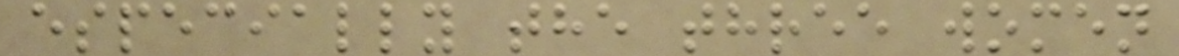especially the three women
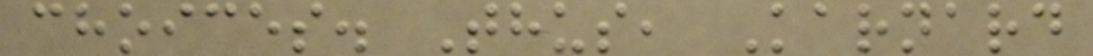choices. Thus, Karnard
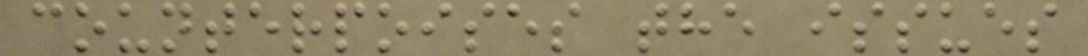counterpoises the issues
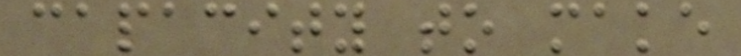capacity to make
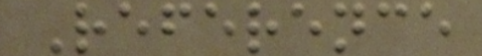Reference
